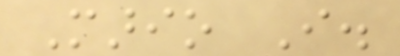Mario I.
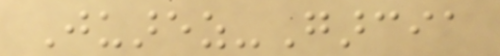Juarez-Garcia
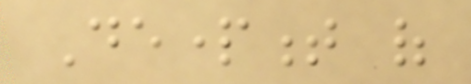Department of
